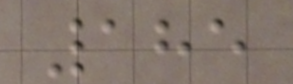185
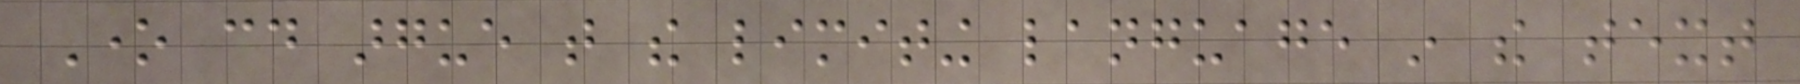One could argue that the limiting language in the text
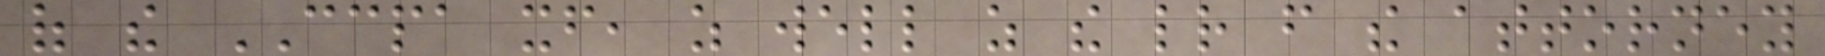of the CCPA itself, as well as the letter from the attorney
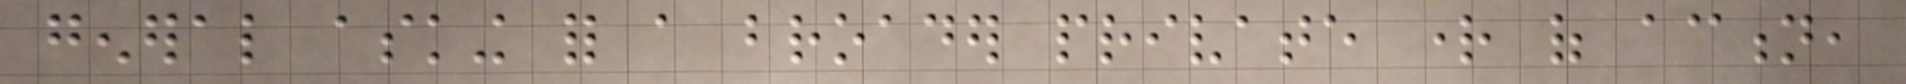general asking for a broader private right of action,
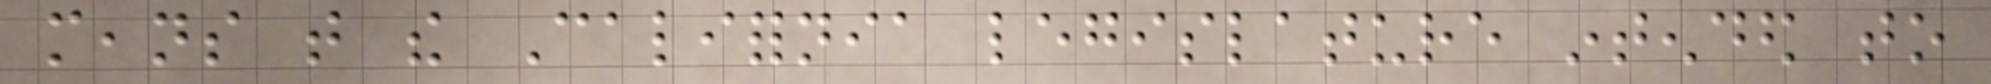means that the California legislature intended to
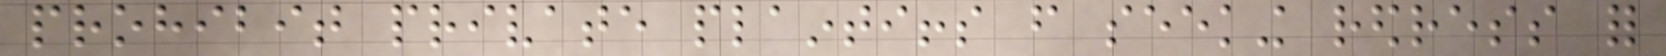prohibit private plaintiffs from seeking redress for
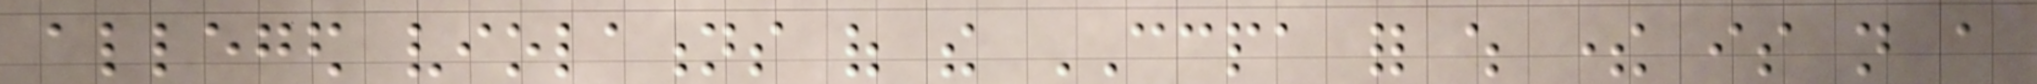alleged violations of the CCPA for which there is not a
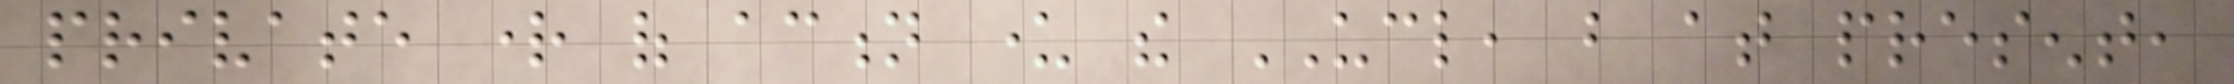private right of action under the UCL, but at present,
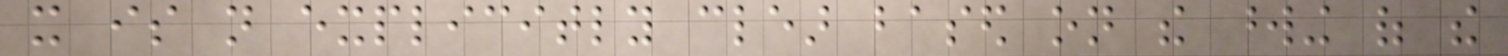it is not explicitly clear based on the wording of the
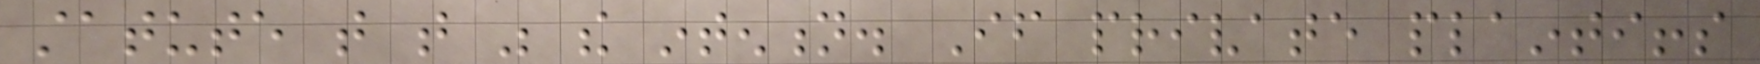statute that that was the intention. If private plaintiffs
